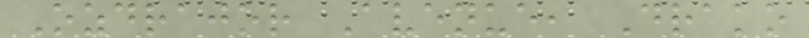Ozdrajor Avenue, Drako
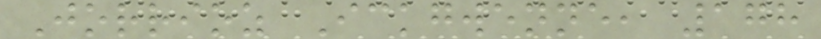Jorrioz Ickgwenne, 178
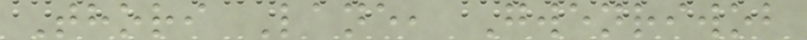Thori Lane, Gwenriwob
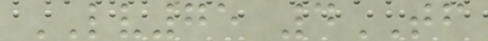LV75 4TF
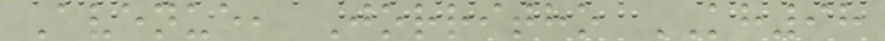Avenue, Jorritho KH98
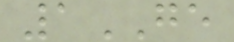1GE
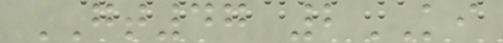GT47 2KI
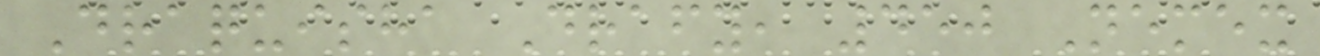Draquisha Drafy, 450 Nemex
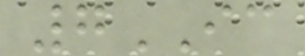7IC
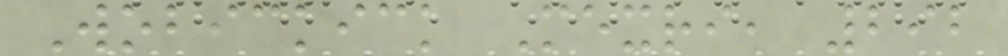Wobickick Mexri, 292
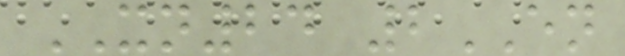XN24 2EN
